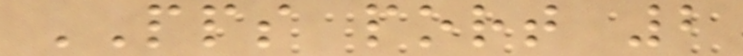PPS port 2
